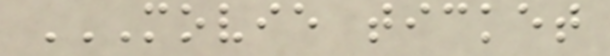MOVIE TICKET
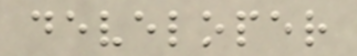developer
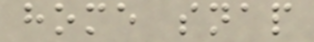home snap
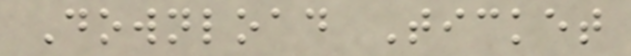Download Ticket
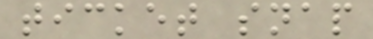ticket snap
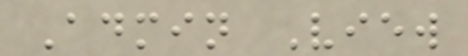Admin View
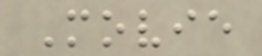Movie
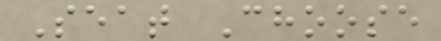Seat Choose
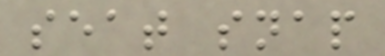seat snap
